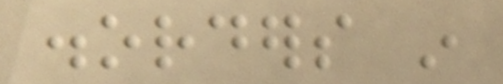disorders in
